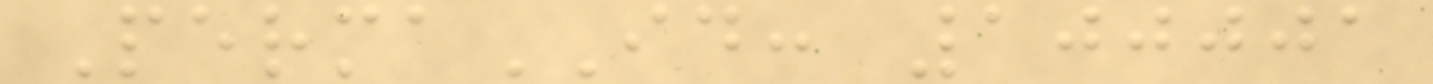PermaID: 100001
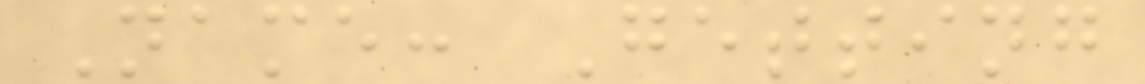Name: Getting
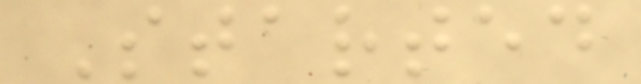Started
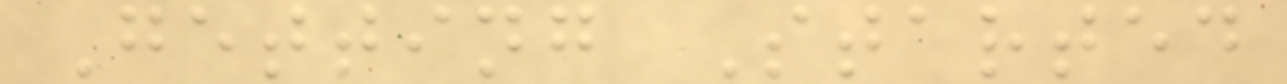Getting Started
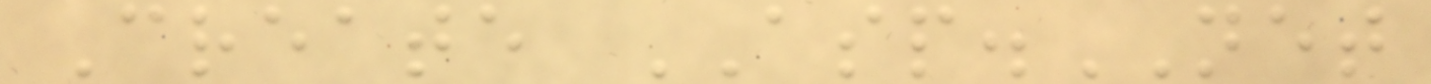Create ASP.NET
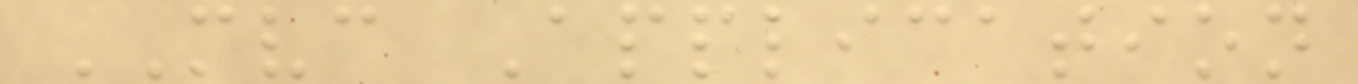MVC Application
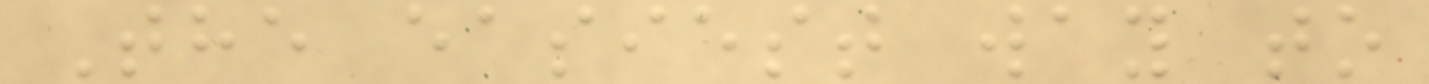The easiest way to
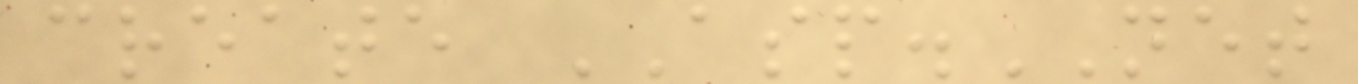create ASP.NET
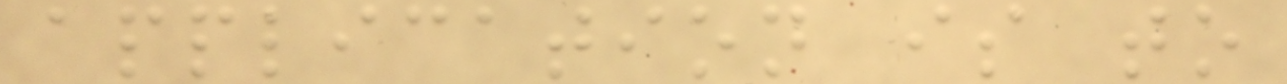application is to
